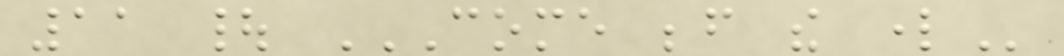11 | COME BEFORE THE LORD
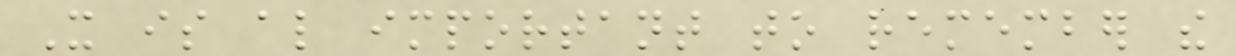It is also important to remember the
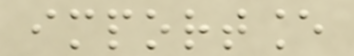importance
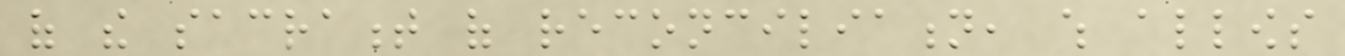of the sacrament of reconciliation, which allows
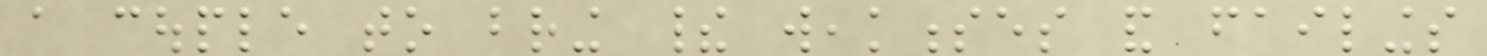a couple to bring their weaknesses and failings
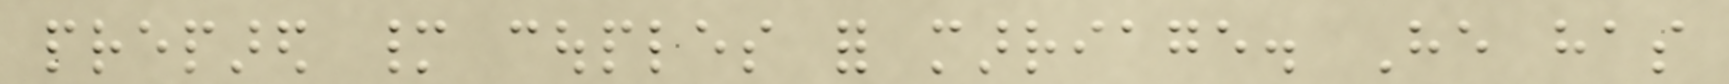prepared many couples for marriage. He has
